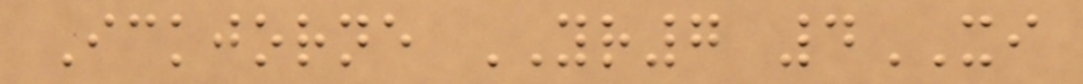Ickjorne YR7 4XI
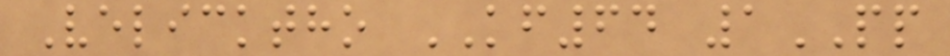Velicktho KF64 1PP
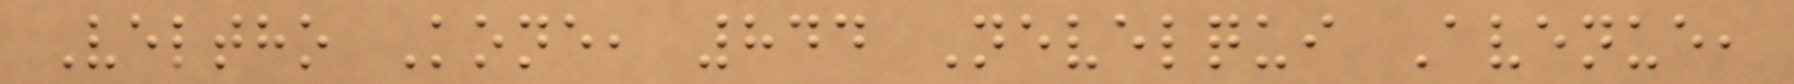Veltho Kone, 844 Nevelqui Avenue,
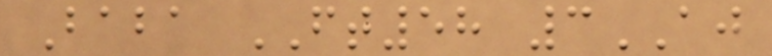Baba FT58 3AJ
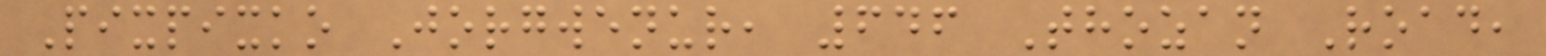Pixpixko Jorgwenur, 646 Thozan Road,
